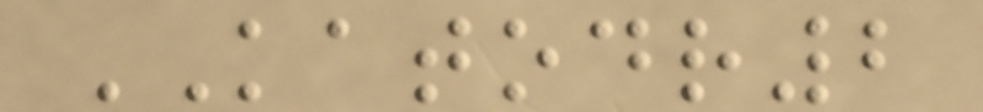KATODR2
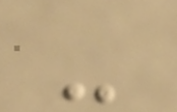-
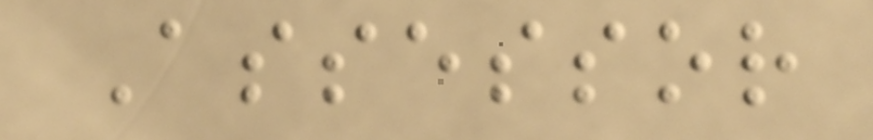Assessor
